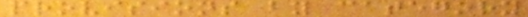provisions by category
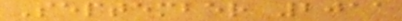September 2011
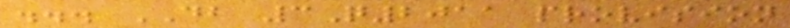... DB 3Q2011 provision
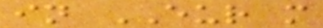in EUR m
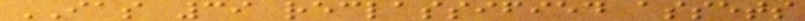IAS 39 reclassified assets
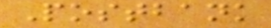Postbank
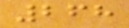268
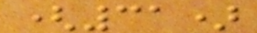(31)
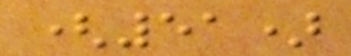(51)
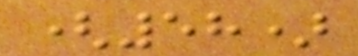(58)
